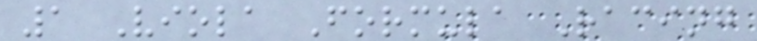1 Viola Formula Racing
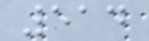514
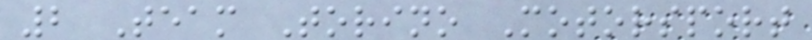2 Team Torino Motorsport
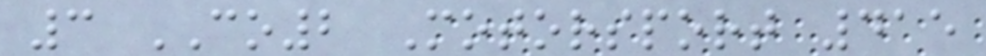3 CO2 Motorsport 415
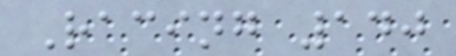Racing 140
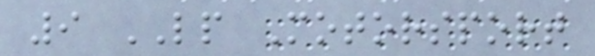9 LP Motorsport
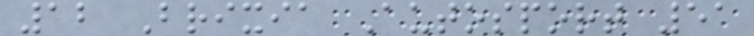12 Brixia Autosport 51
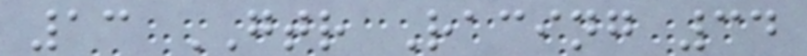13 GTR Racing 34
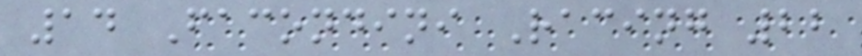14 Facondini Racing 22
